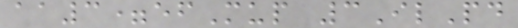aa3=efMup 3IlPd
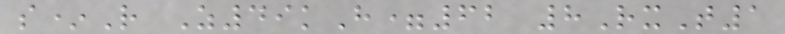s*R Z49kH=62 8RxT1
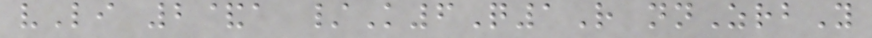vLi 2&a /K6Q1R nnZrbY
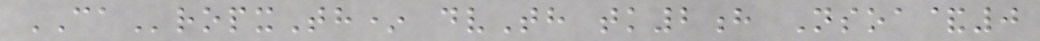CAropxTh* dvTh tk2h Nsoa&0
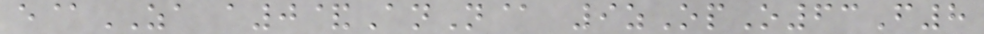e@ZA a0&AnN@ 9zOpO63F8
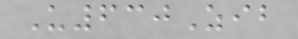U630Zib
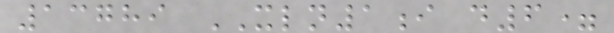13789 XLN1i d6=
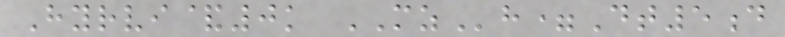Hyrvi&0k MZh=Dt5d
